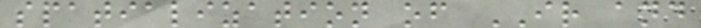spatialization of IR and
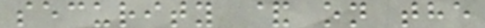security & on the
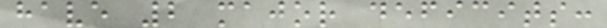have 2 major deficits:
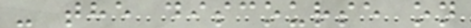- the discourse on
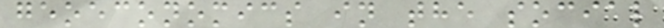geoeconomics in the social
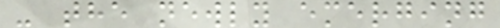- the newly emerging
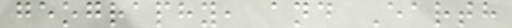geography, and Earth
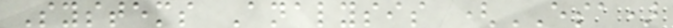Systems Analysis (ESA)
